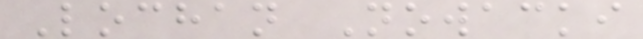Lochan Nowacki
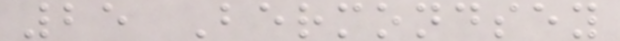25 Bermondsey
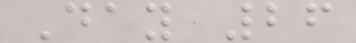Day 26
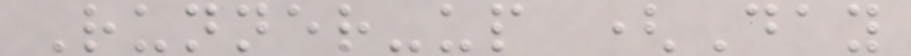Runner-up (Day
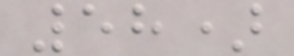58)
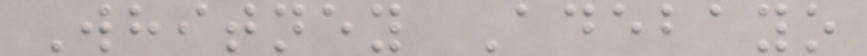Whitney Adebayo
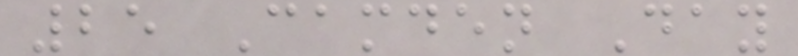25 Camden Day
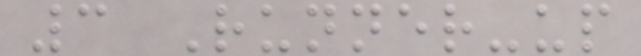3 Runner-up
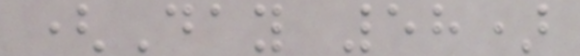(Day 58)
